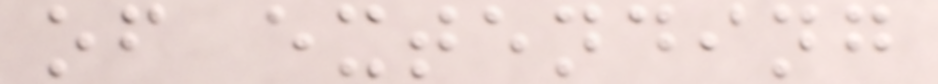of extending
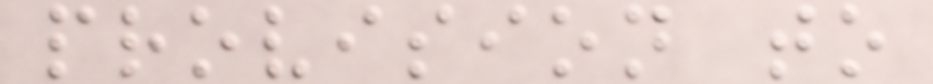provision to
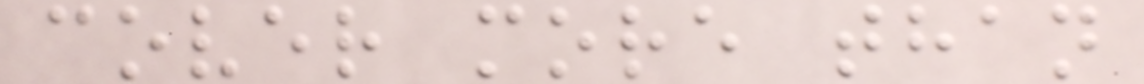cover more than
